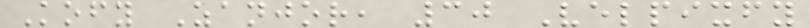Kofy Zanjor, 30 Velpixfy
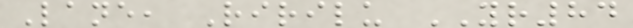Lane, Ririlu YR84
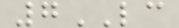7LC
